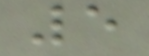5
